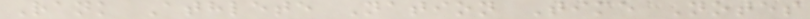Rank Athlete Nation Time Notes
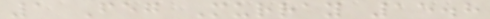1 Feg Murray 15.8
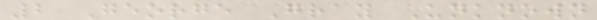2 George Gray Unknown
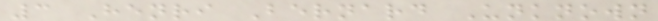3 Henri Bernard Unknown
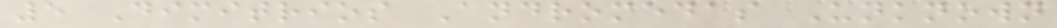5 Dimitrios Andromedas Unknown
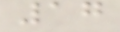17
